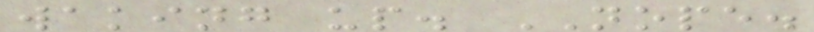waking up. NOPE.
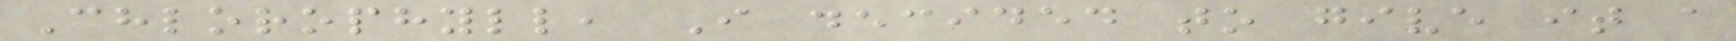Chlorophyll, I decided to give it a
